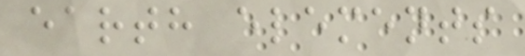earth elements
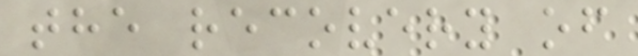the recovery of
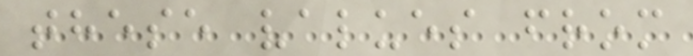these values from
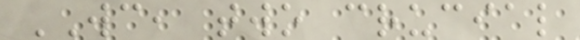WC, two crucial
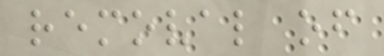removal of
